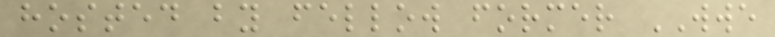hosted by fellow former WWE
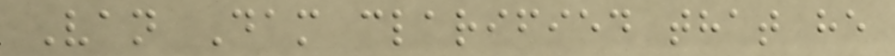Van Dam clarified that he
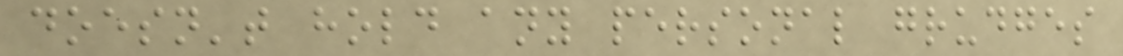doesn't hold any personal grudges
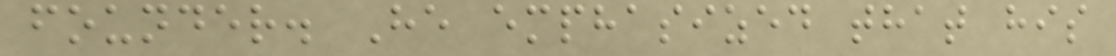founder. He emphasized that his
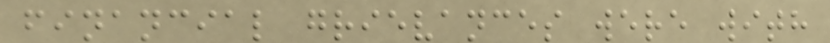financial grievances were with
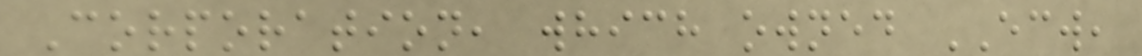Corporation, which owned ECW,
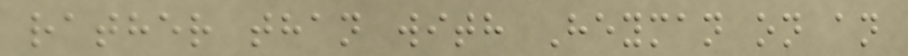rather than with Heyman on an
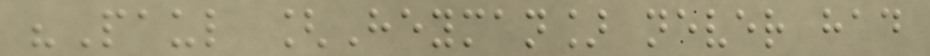"Paul [Heyman] never had
